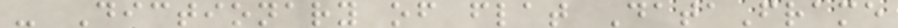- Dictionary of flat DataFrame
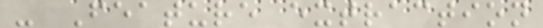- Feature extraction
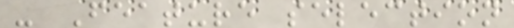- Feature selection
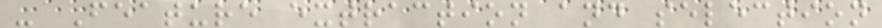- Feature extraction and selection
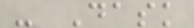- Dask
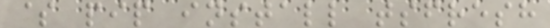$ pip install tsfresh
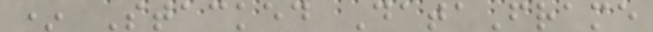* Stacked DataFrame
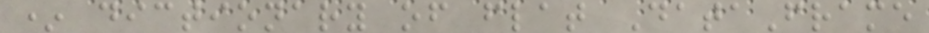* dictionary of flat DataFrame
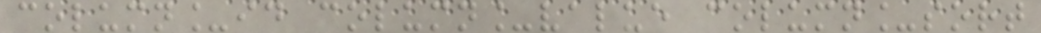column_id column_value column_sort
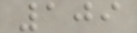109
